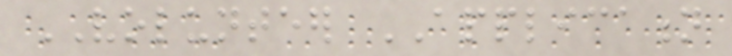VOLUNTEER APPLICATION
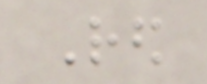Red
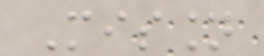Mission
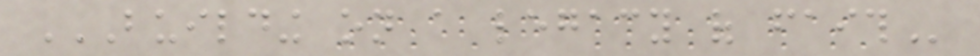BUILDING ON A LEGACY OF FAITH
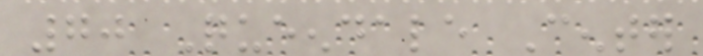70 Queendale Center
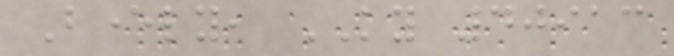Beverly, KY 40913
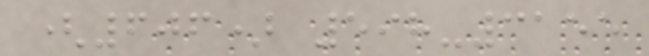(606) 598-3155
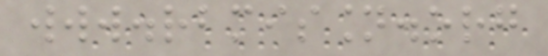www.rbmission.org
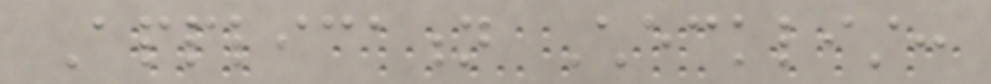Application Checklist:
